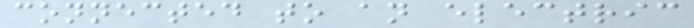connected to an electric
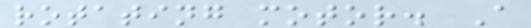rotating motor. A
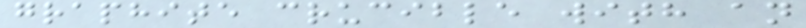graphite crucible with an
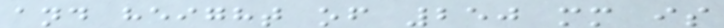and height of 250 mm is
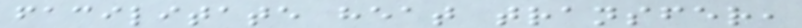facilitate heat transfer,
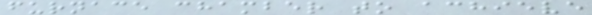furnace chamber to achieve
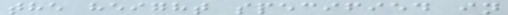the height specified in
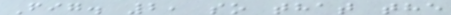Fig. 2, so that the
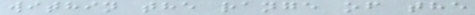within the range of the
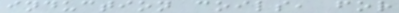induction coils, for
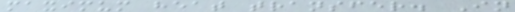maximum heat transfer. In
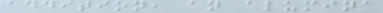addition, an alumina
